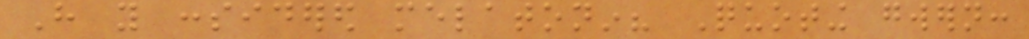Have you considered melatonin? Quoting gwern:
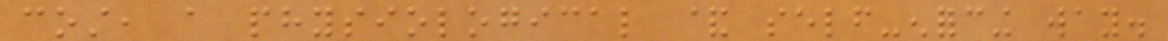cost, a physiological & self-enforcing way.
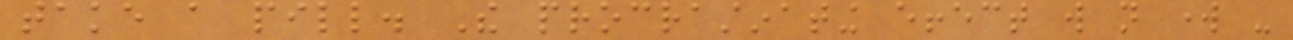take a pill. The procrastinating effect will not work -
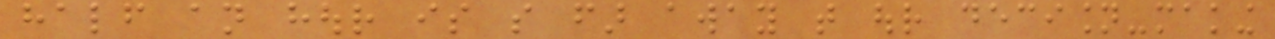half an hour is so far away that our decision-making
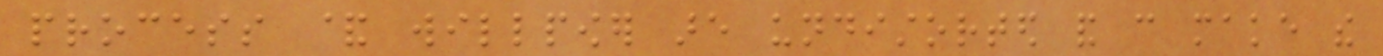process & willpower are undistorted and can make the
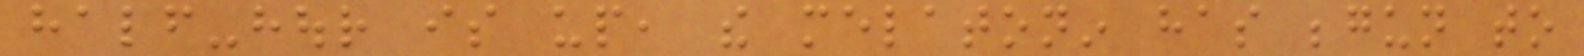half-hour is up, the melatonin has begun to
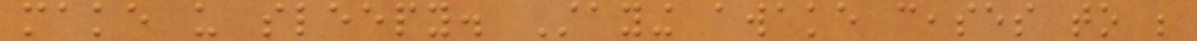make us sleepy. Staying awake ceases to be
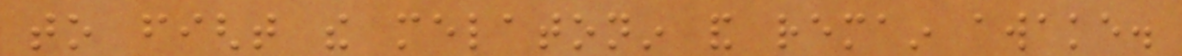to fight the melatonin and remain awake.
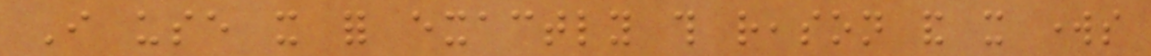I use it for exactly this reason and it works
